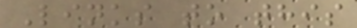Links to this
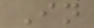In
